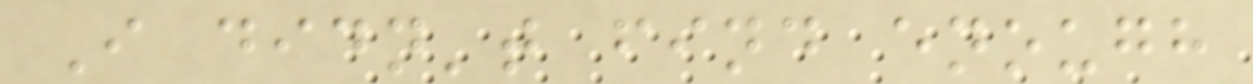I didn't find enough
